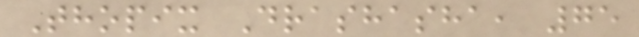Thopix Drashasha, 75
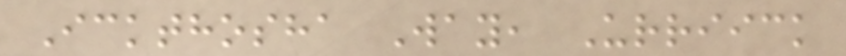Ickthosha Way, Urriick
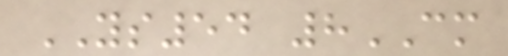YS54 8CM
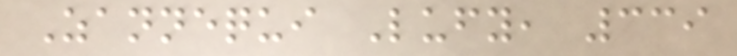Zannequi Lufy, 339
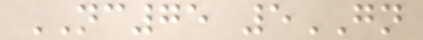NC75 5GN
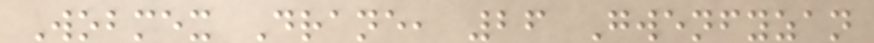Wobmex Drane, 26 Gwenfyzan
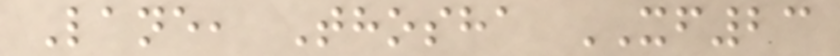Lane, Thosha XF23
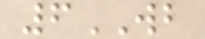6WB
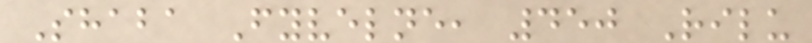Shaba Fyvelne, 450 Rilu
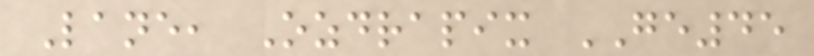Lane, Ozdrapix GE45
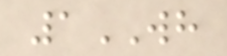1WH
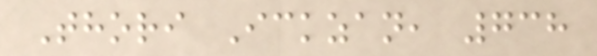Thori Ickzan, 738
